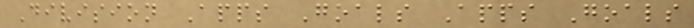Division Apps Goals Apps Goals
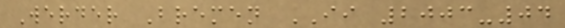Werder Bremen II 2003-04
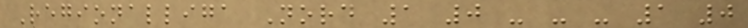Regionalliga Nord 1 0 - - - 1 0
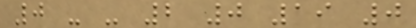0 - - 2 0 19 0
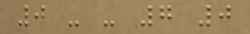0 - - 7 0
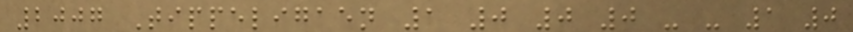2007 Tippeligaen 1 0 0 0 - - 1 0
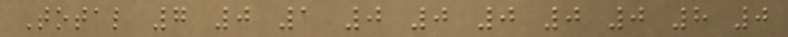Total 7 0 1 0 0 0 0 0 8 0
